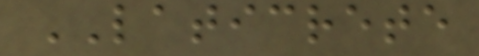LATICRETE
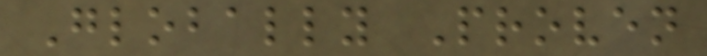Globally Proven
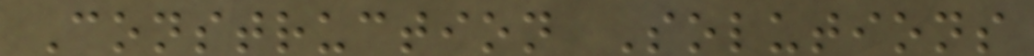Construction Solutions
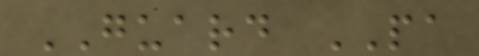GUARD PA
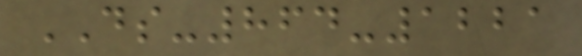DS-864-1221
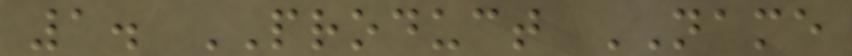1. PRODUCT NAME
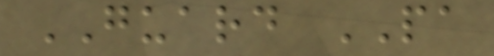GUARD PA
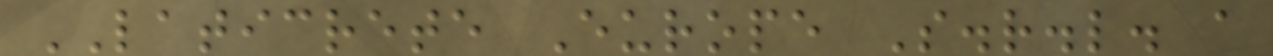LATICRETE Europe S.r.l. a
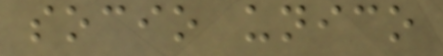socio unico
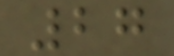27
